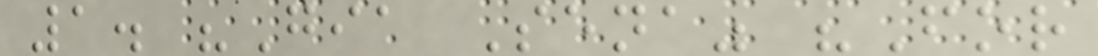1. "Gia Sena" "For
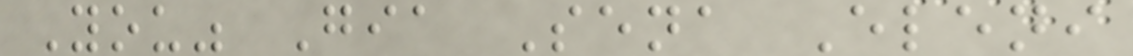You" Gia Sena Eleni
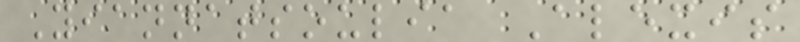Yiannatsoulia Alexis
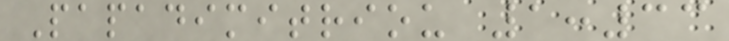Papadimitriou 1:33
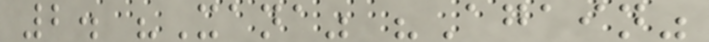2. "Xana" "Again"
